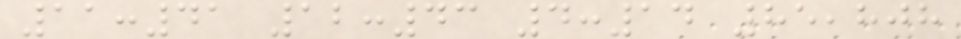11:41 12:43 4:14 85,808
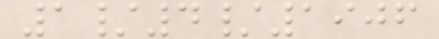1/4/1906
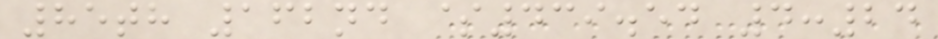85th 162nd $439.54 4:24
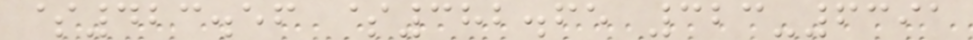$423.56 $382.65 323-6391
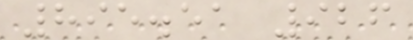895.51 926
